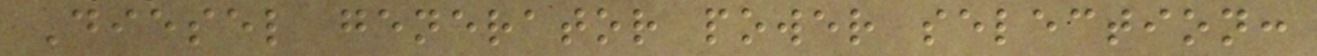Diesel generator power selection:
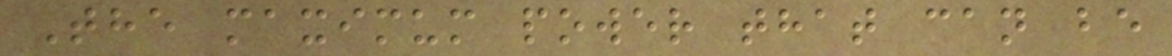The maximum power that can be
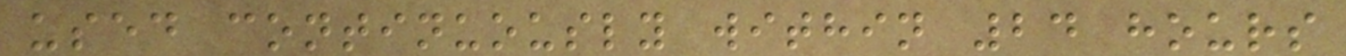used continuously within 24 hours
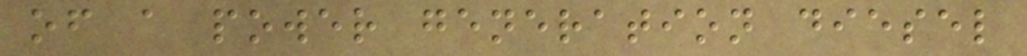of a power generation diesel
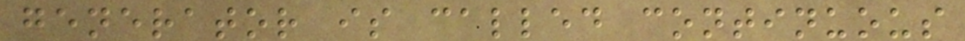generator is called continuous
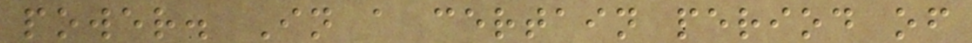power. In a certain period of
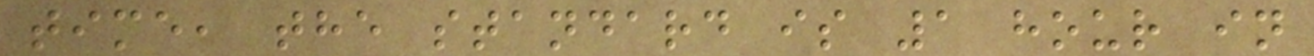time, the standard is 1 hour in
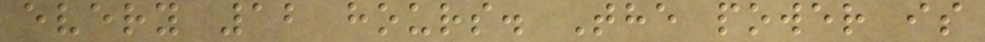every 12 hours. The power is
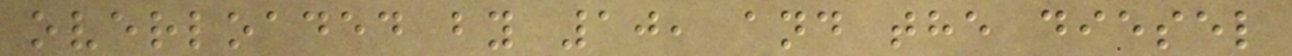overloaded by 10, and the diesel
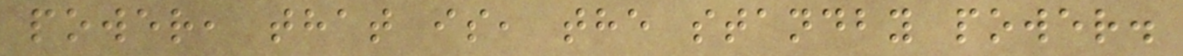power, that is, the standby power.
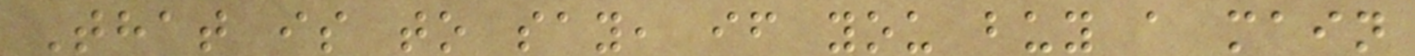That is to say, if you buy a main
